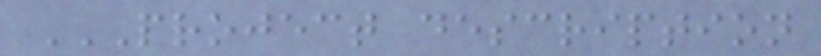PROJECT DESCRIPTION
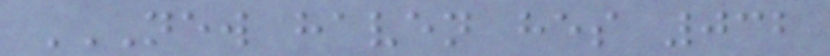NEW HAVEN HES 032
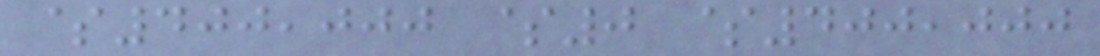$400,000 $0 $400,000
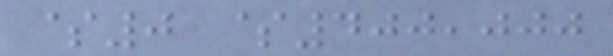$0 $400,000
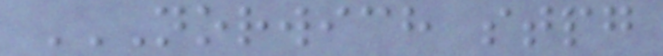NORWICH STPG
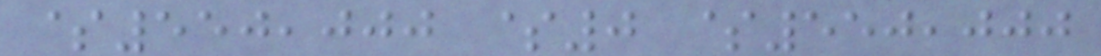$550,000 $0 $550,000
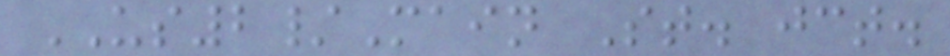US2/Main St. jct.
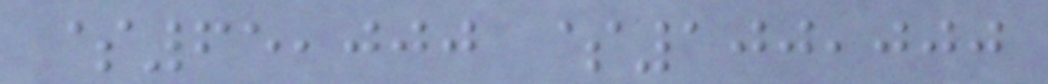$65,000 $100,000
